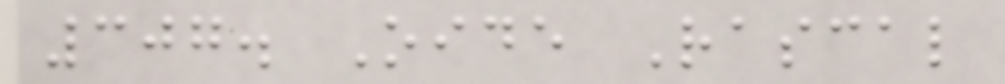307. Oide Rascal
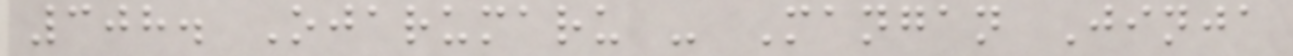308. Ojarumaru - Mangan Jinja
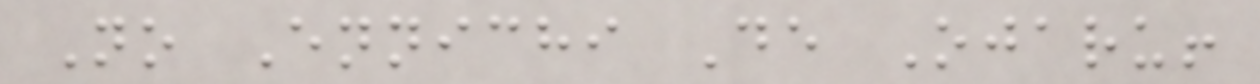No Ennichi De Ojaru!
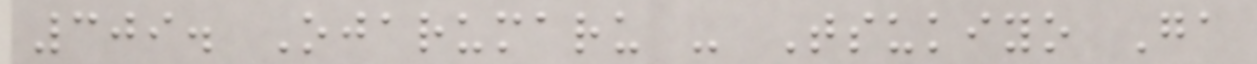309. Ojarumaru - Tsukiyo Ga
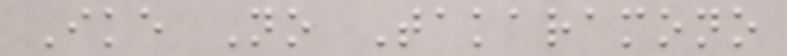Ike No Takaramono
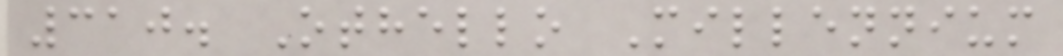310. Othello Millennium
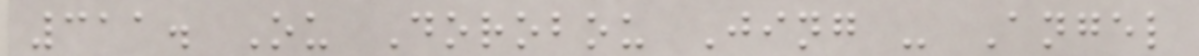311. Ou Dorobou Jing - Angel
